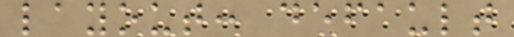layout: default
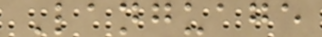Language
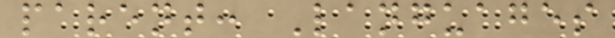parent: Languages
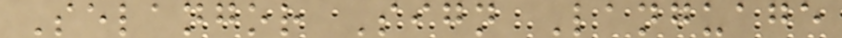Selangor Sign Language
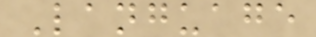Language
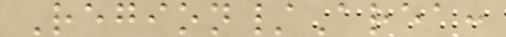Region/Area:
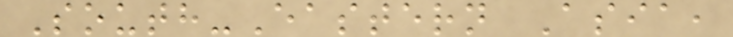South-Eastern Asia,
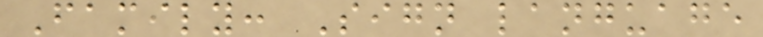Family: Sign language
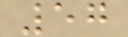57
